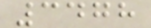3478
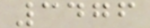3476
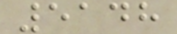5148
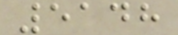5148
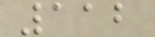112
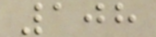108
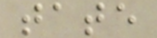tate
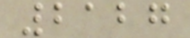2127
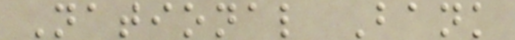National Bank
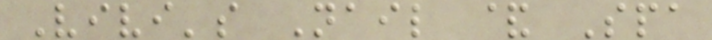Vivi's Nail & Spa
